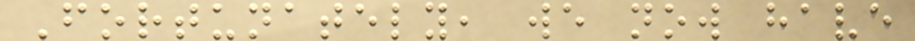Fortunately, we now have
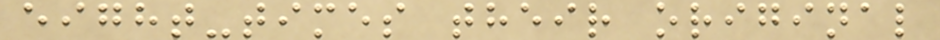eight-times their original
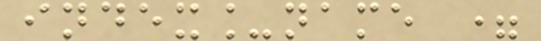index_name =
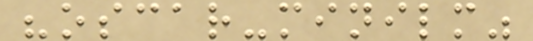"oscar-minilm"
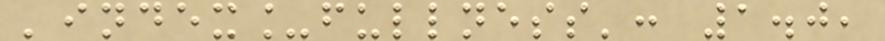'index_fullness': 1.0,
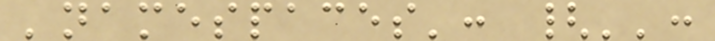'namespaces': {'':
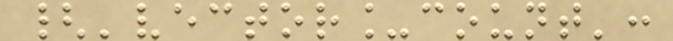{'vector_count':
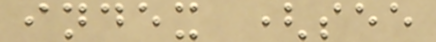index (see
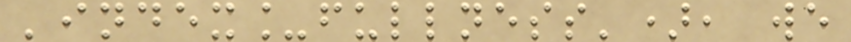'index_fullness'), we
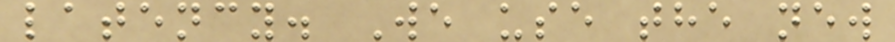latency. We use the new
